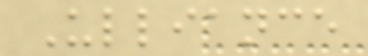Ulliance
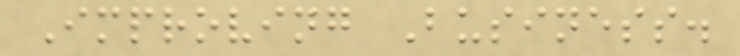Improving Business.
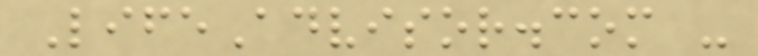LifeAdvisor.com -
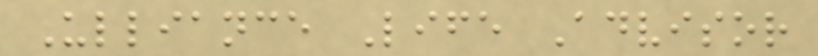Ulliance Life Advisor
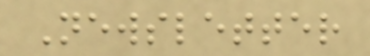Newsletter
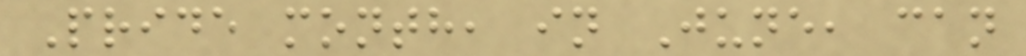Pride month, in June, can
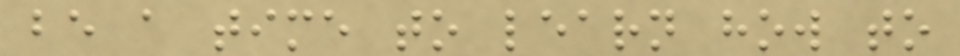be a time to learn how to
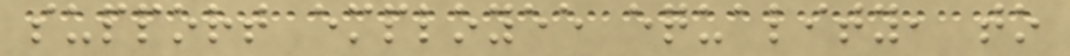support employee equality, to
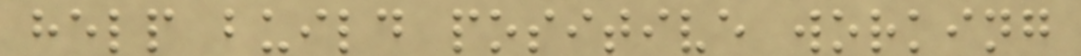help build positive working
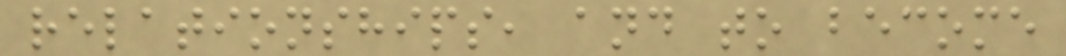relationships, and to become
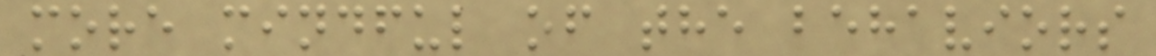more mindful of the behaviors
